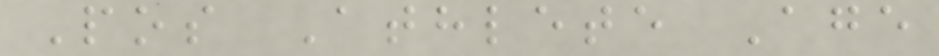Pos Athlete Age
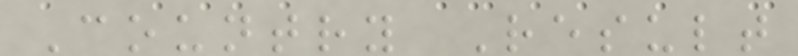Country Result
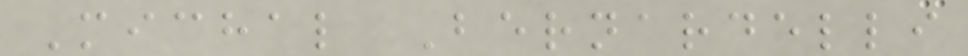Michal Bernardelli
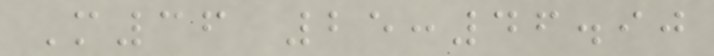M36 25:46.90
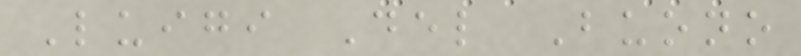Luigi Del Buono
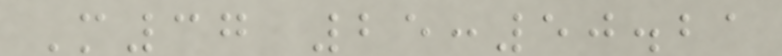M37 25:50.21
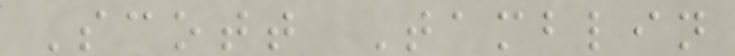Scott Tamblin
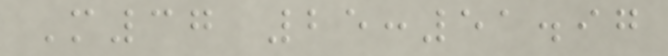M37 25:51.97
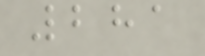281
